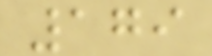179
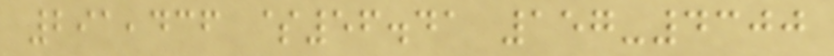291,436 $56.41 157-4300
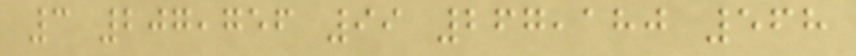3 207,756 99 267,180 568
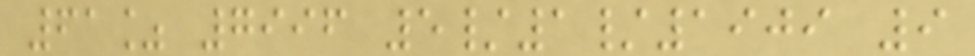61% 7996 5/1/1909 9
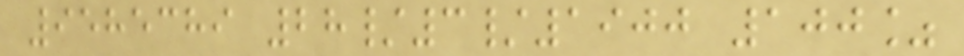9585389 28/3/1900 100%
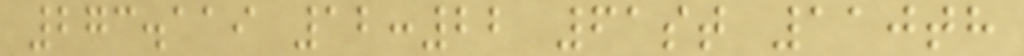273.119 12:22 61st 110th
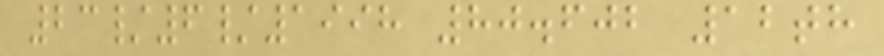23/6/1998 80.602 12th
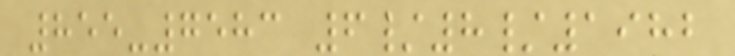855-7583 6/8/1982
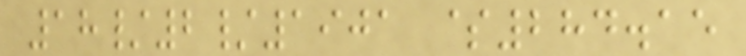18/2/1901 $284.15
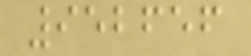952656
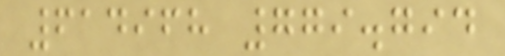614968 779.794
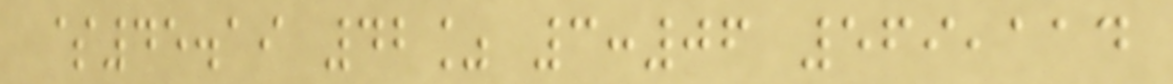$45.19 42% 3:06 569,114
